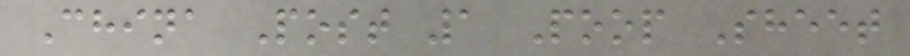China Post 1 Poop Sheet
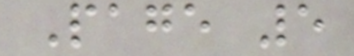Page 5
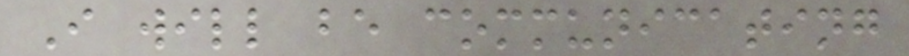I will be communicating
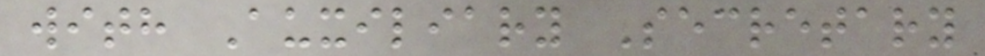with Auxiliary Secretary
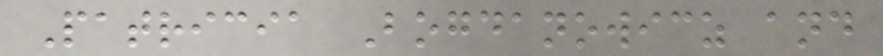Patricia Bogdanowicz and
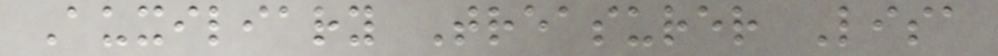Auxiliary Treasurer Lisa
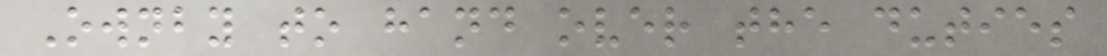Ownby to hand over the duties
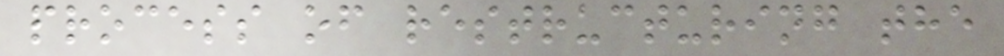process of restructuring the
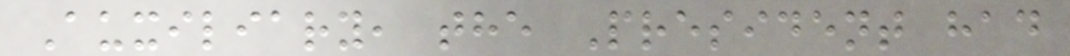Auxiliary, the President had
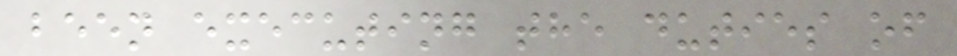been executing the duties of
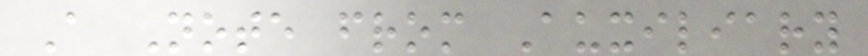A Note from Auxiliary
